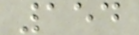154
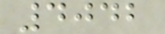4042
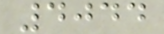4044
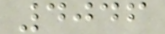4046
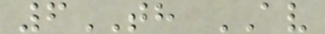6TH AV
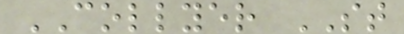COLLYER ST
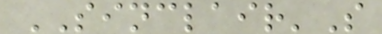SINCLAIR'S
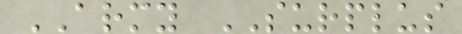ARMY SURPLUS
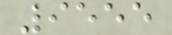9555
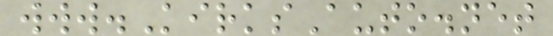www.KirksAuto.net
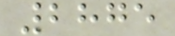2875
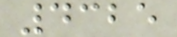4325
